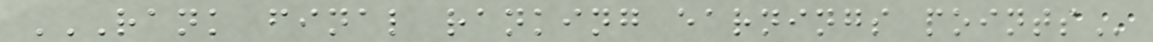RANK FINAL RANKING EARNINGS POINTS
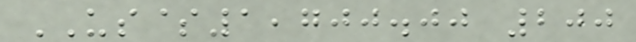US$1,700.00 200
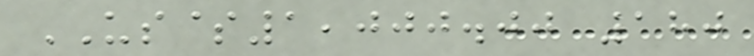US$1,000.00 180
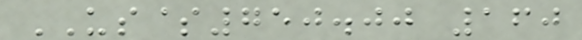US$750.00 160
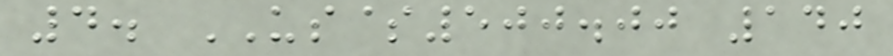4. US$500.00 140
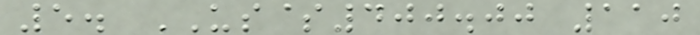5. US$400.00 110
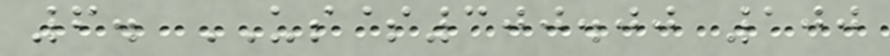6. US$300.00 100
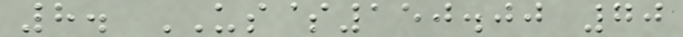8. US$150.00 70
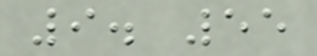9. 55
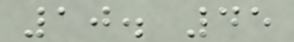10. 45
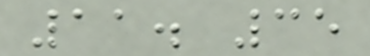11. 35
